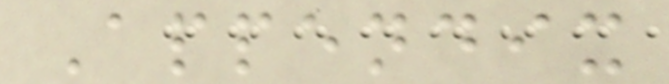Appendix
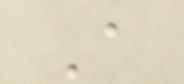A
